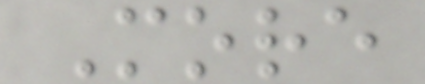More
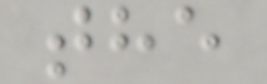the
